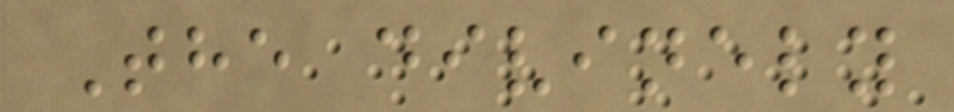The divinely
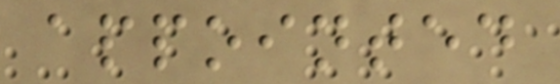appointed
